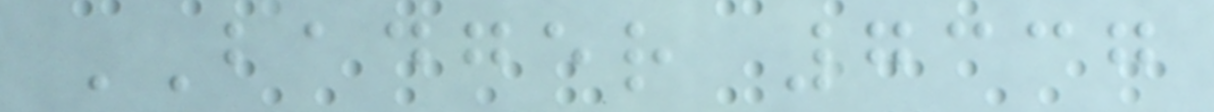BADGER 7337
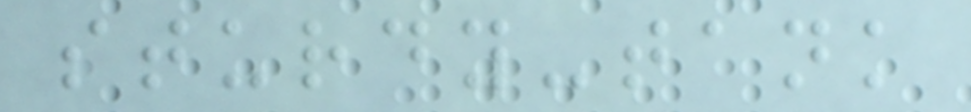sturdy-tank
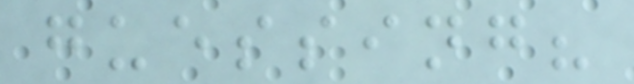guessing?
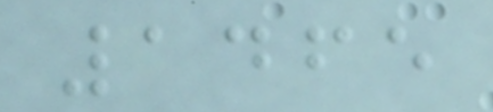1465
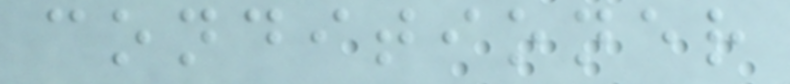conditioner
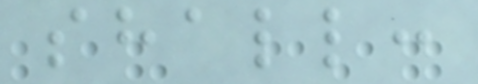shall:
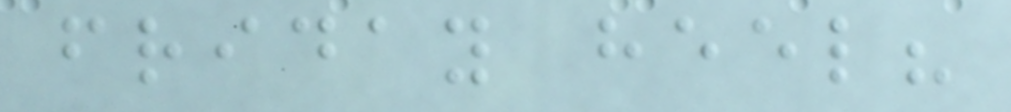friday heel?
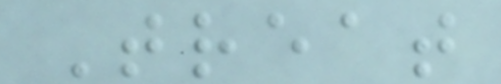Treat
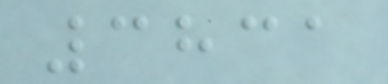3831
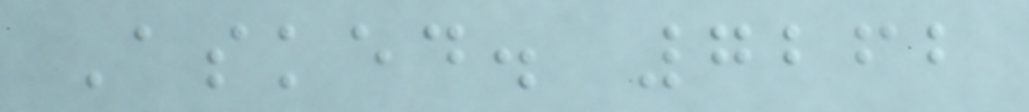Asked. 7262
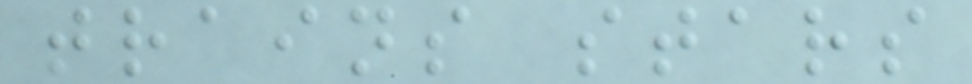trains stars
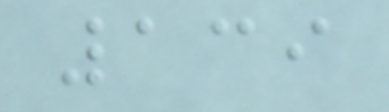139
